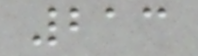213
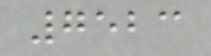7523
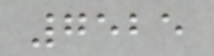7525
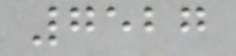7527
